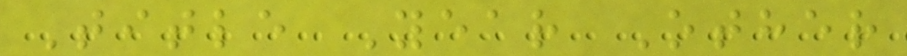Title Year Other
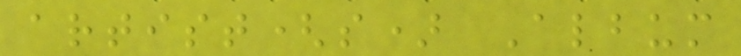artist(s) Album
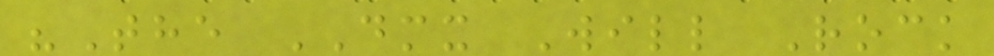"The DMX Will Rock
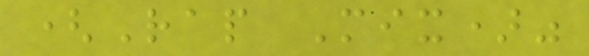(Rap Mix)"
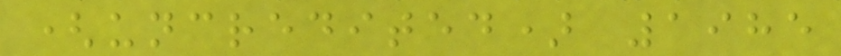(uncredited) 1985
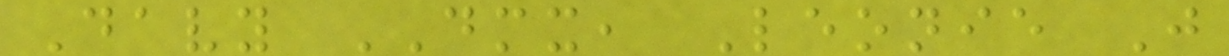Davy DMX, Leonie J
